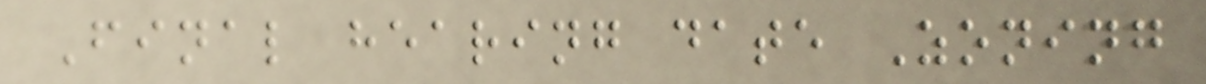Final hearing date Zoning
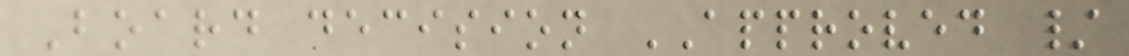Board decision APPROVED /
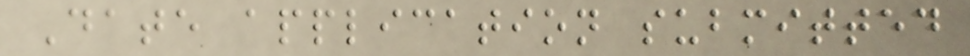Date application submitted
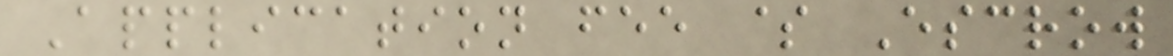Application fee $ Escrow
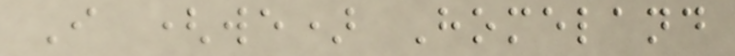I (we) Homeland
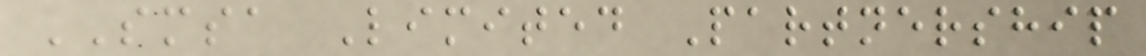SMSA Limited Partnership
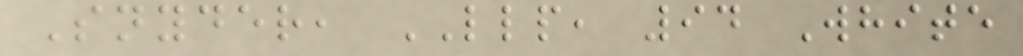Snyder, LLP, 94 White
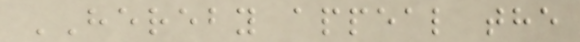HEREBY appeal the
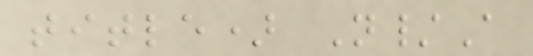title) N/A
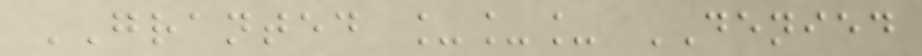GRANTED ___ DENIED
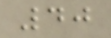40
